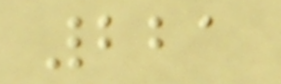221
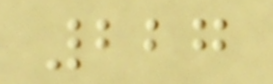227
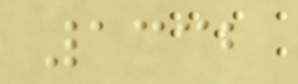1332
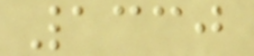1330
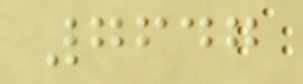7647
